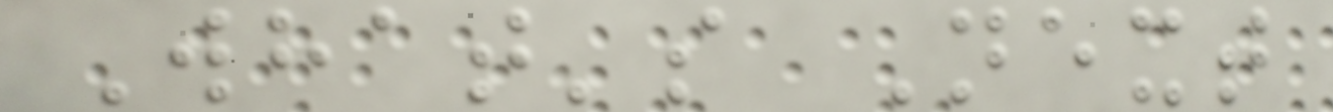What's Next
